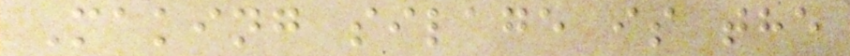Making silage is the
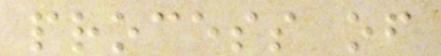process of
